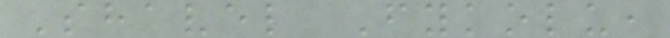Shavel Fykolu,
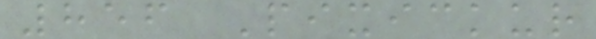856 Pixickur
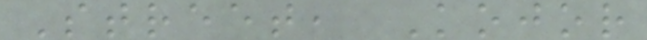Street, Kojor
